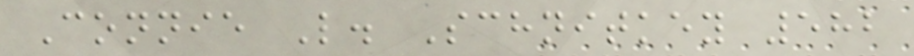Connie L. Schnitkey 582
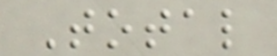Total
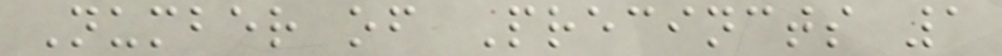Number of Precincts 1
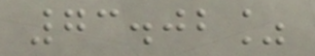73.02%
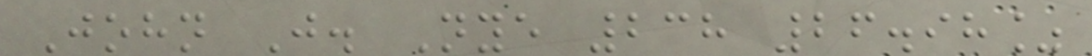John J. Nye 238 26.98%
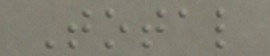Total
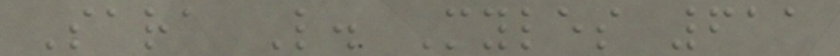Sara L. Myles 611
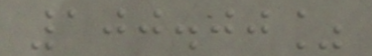100.00%
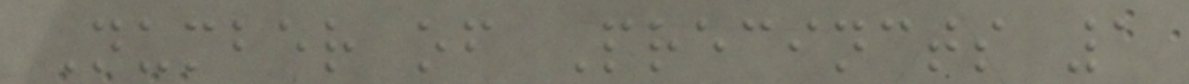Number of Precincts 1
